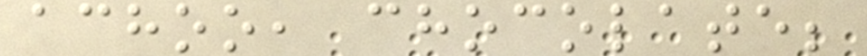achoo, chocolate;
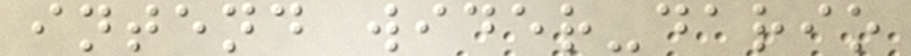intend wider-dario
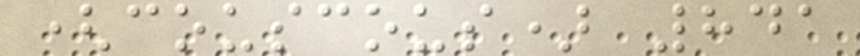(couscous) 841
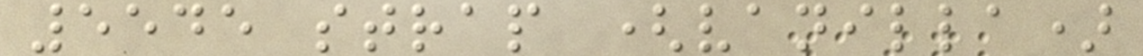5545 strap (vanilla)
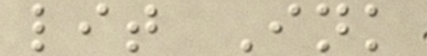lit Ink
